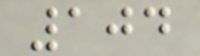104
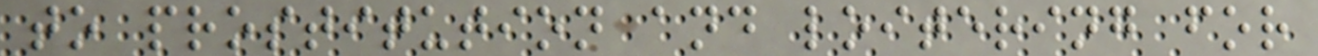to prostitution and loitering for
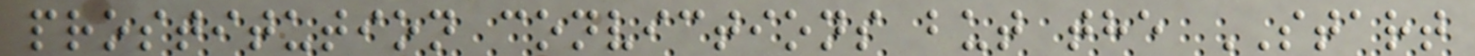prostitution convictions but the START
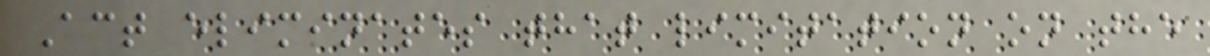Act eliminates that limitation on the
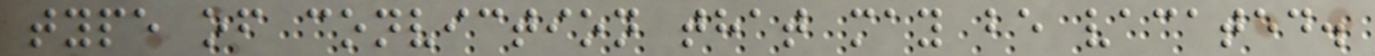type of conviction that may be vacated.
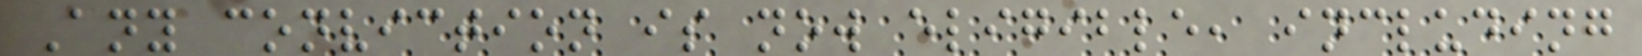Any conviction is now eligible, including
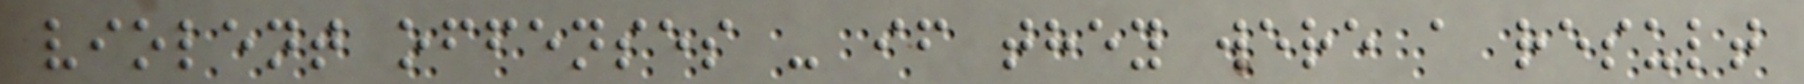violent offenses - if they were a result
